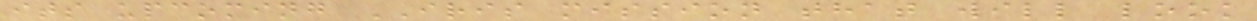its upcoming IRIS mission that will look
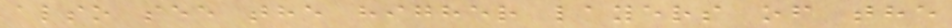also see the higher layers of the
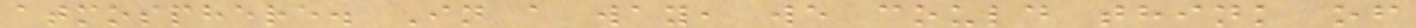atmosphere. In a way, we could think of
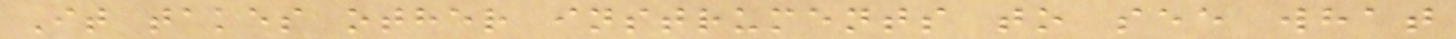It takes other instruments to see what
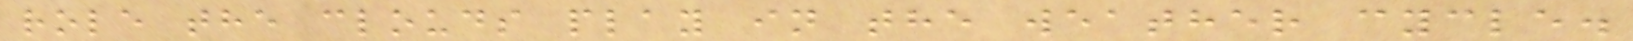role the clouds play in the weather cycle.
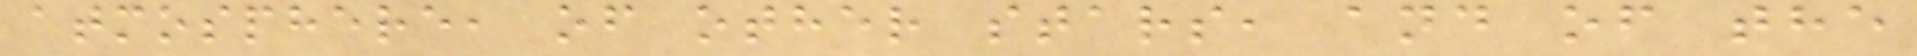atmosphere, of other stars, and of the
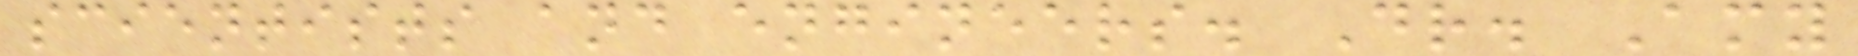scientists and engineers. Dr. Amy
